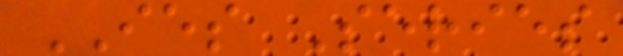IES Series
